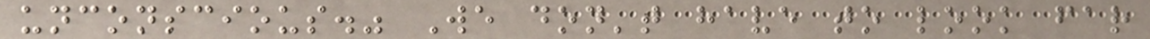unconscious." We don't have to look far
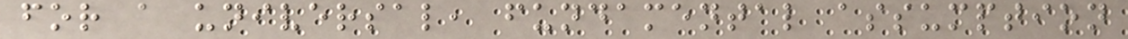for a universal, fundamental assumption
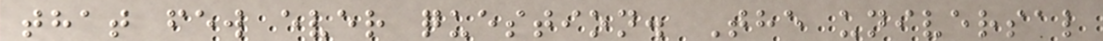that few ever question. The universal
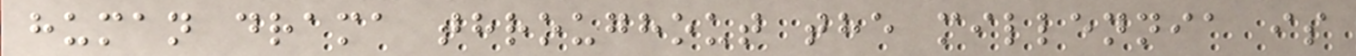human drama throughout the millennia is
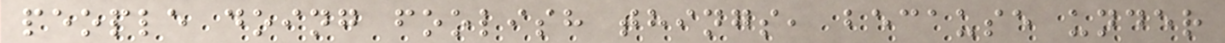people doing foolish things, because under
